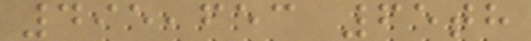495,653 65th
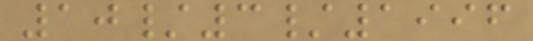10/3/1996
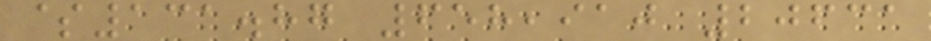$131.87 658,910 20631
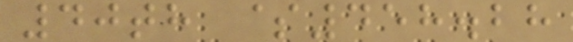40th $458.28
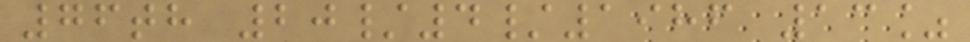76th 20/4/1986 13%
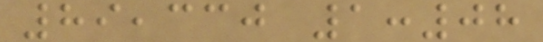89,330 1:08
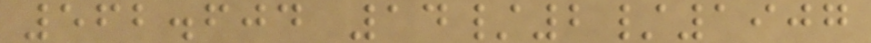562.604 14/2/1907
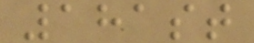181st
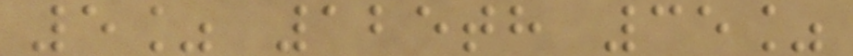5% 125th 35%
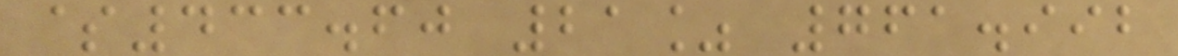$433.60 21% 761.992
